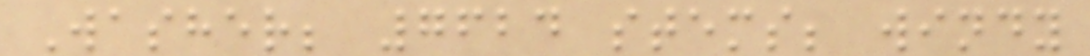Washer; 7624 stems; windy
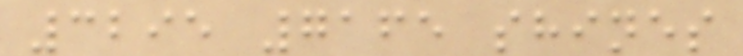3295 7165 shines
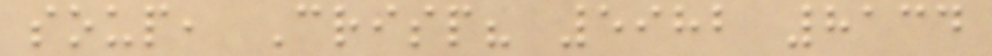soup, Crisp? 5982 8134
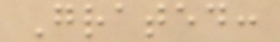Grated:
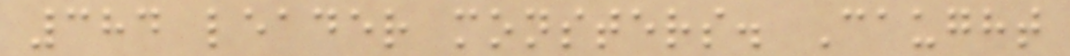384 leader monsters. Caught
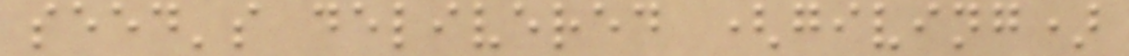seed's delivered (giving)
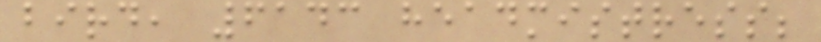bird, 6143 headmistress;
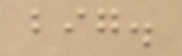big.
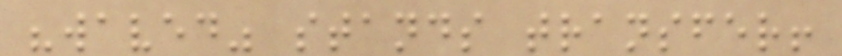"waved" stands transfer!
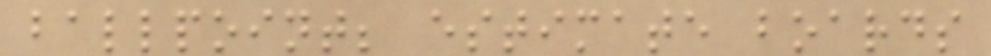ballpoint; estimate boards
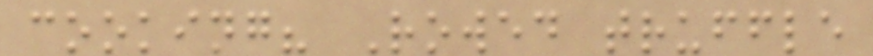cooking? Rowed truffle
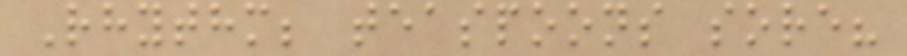Rhythm; teaspoons sore?
